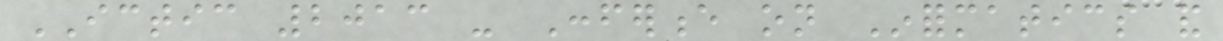ICTIC 2013 - Conference on Informatics and
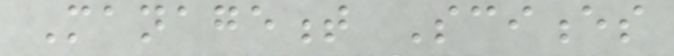Management Sciences
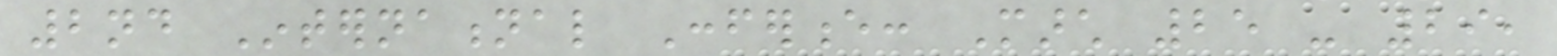2nd International Conference: March 25 - 29,
